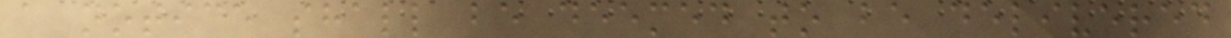a notice shall be deemed to be delivered
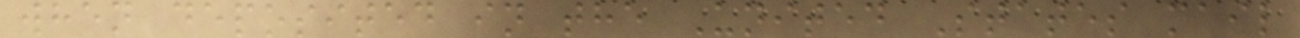when deposited in the United States mail
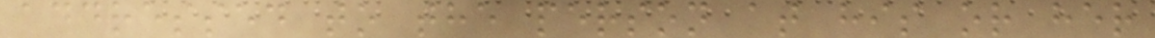addressed to the person at his or her
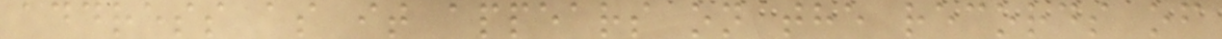address as it appears on the records of
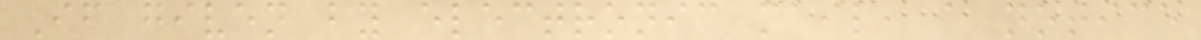If given by electronic mail, a notice
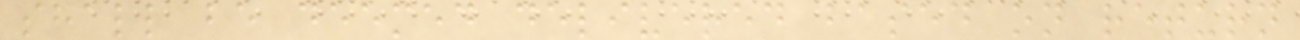shall be deemed delivered based on return
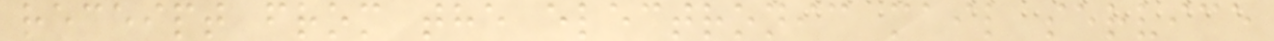receipt from the electronic mail service
